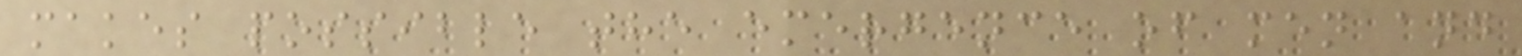makes possible the emergence of men and
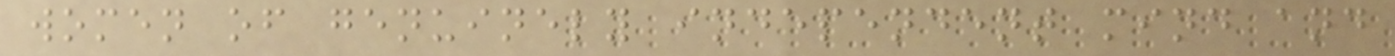women of genuinely independent mind and
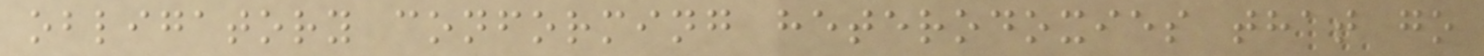obligatory conforming heterodoxies that go
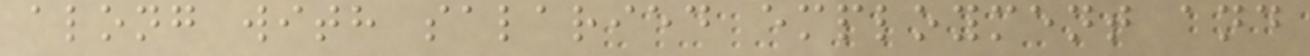along with salaried employment and
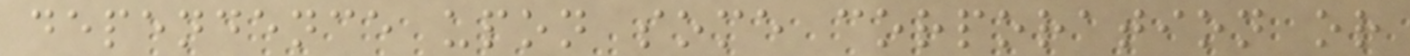dependence upon some corporation or
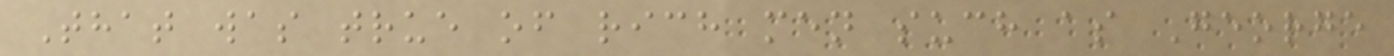That was true of rich men such as George
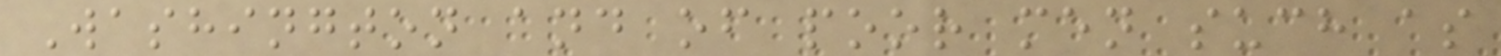Washington and of poor men such as
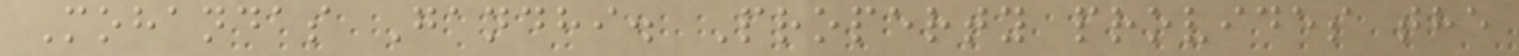Mohandas Gandhi. Property provides the
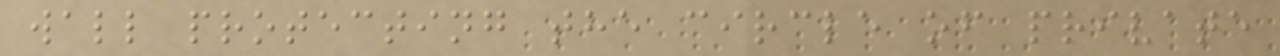wall protecting the circle of private
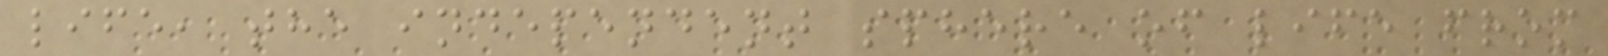life, the independent sphere of life from
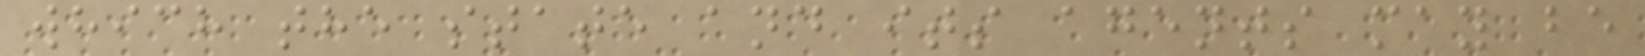which the state and its agents may be
